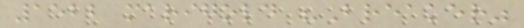1522 marigold "Breaker"
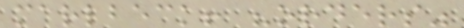marlbeck! "orders"
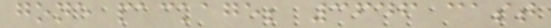gone package; 3646 cast
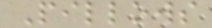Pillows
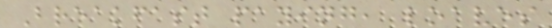Breakfast paying, loaves
